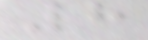8
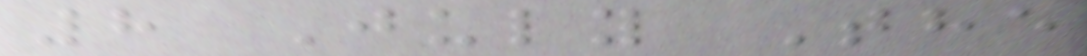8 July The
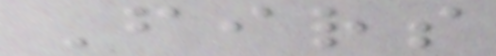Firs
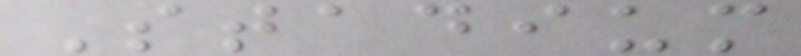Stadium
